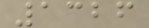1326
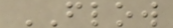FLOW
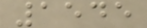1545
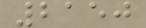2150
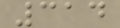314
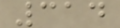314
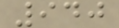940
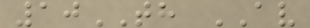10TH AV
